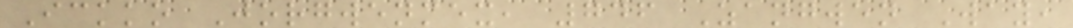Ickko Jorgwenmex, 746 Zangwen Way,
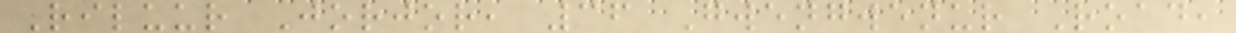Riluur Jorjor, 36 Gwengwenur Road,
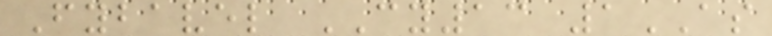Fybavel CY13 1AS
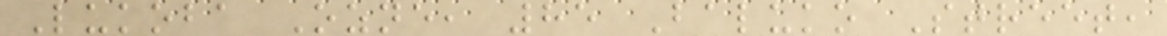Lukoba Ozne, 85 Baluko Street,
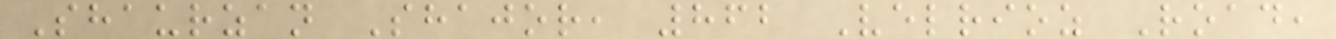Shaurzan Shajor, 862 Velrioz Road,
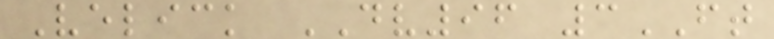Velick DV96 3FT
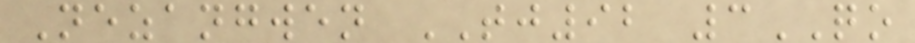Nezangwen TJ92 3QO
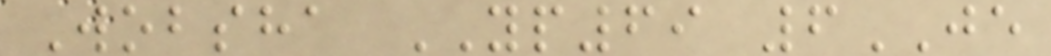Wobsha YP69 6JE
